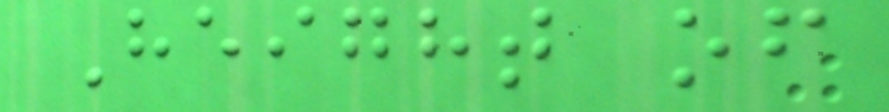Height of
